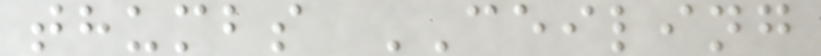thumbs CEILING
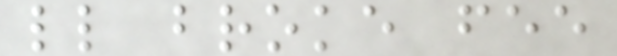ll broke fee
